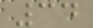34
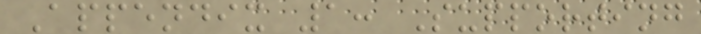Appendix 1: Supporting
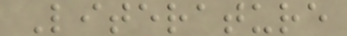Literature
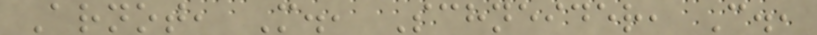Arnot, M., Schneider, C.,
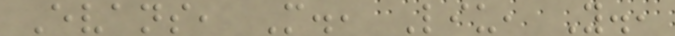Evans, M., Liu, Y.,
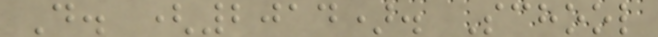D. (2014). School
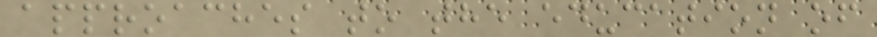approaches to the education of
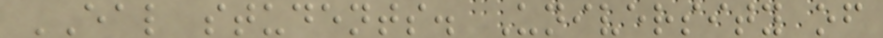EAL students. University of
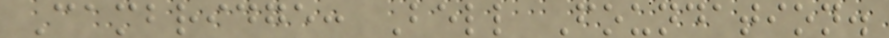Cambridge: Bell Foundation.
